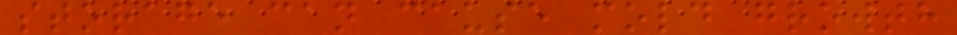storage can cause mold growth
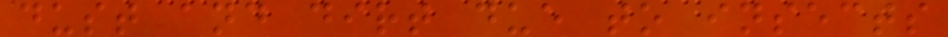dust and dirt due to insects
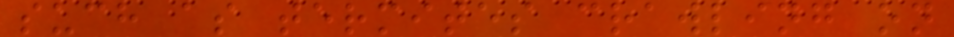such as termites crawling on
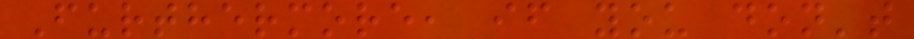Furthermore, if you don't
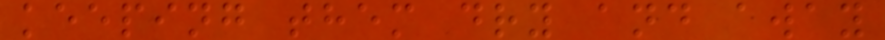keeping them dry and away
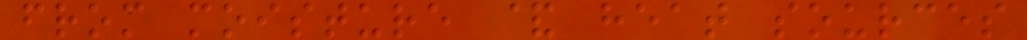from moisture & heat sources
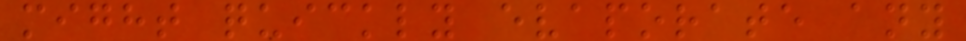might quickly evaporate any
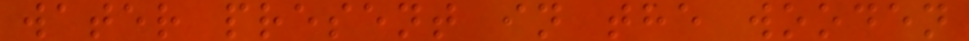water present in the wooden
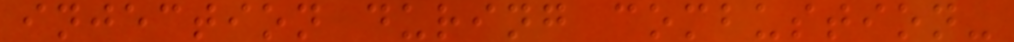injection during combustion-
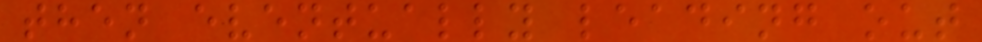then eventually leading out
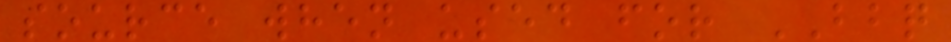source when used for BBQ
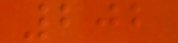202
